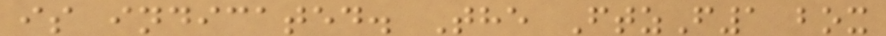is indicated. The FtzF1 box
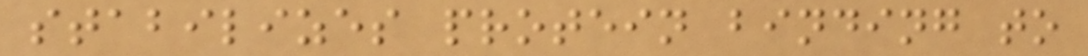stabilizes protein binding to
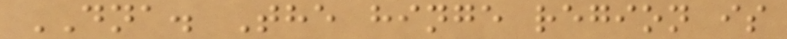DNA. The hinge region is
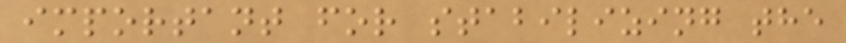important for stabilizing the
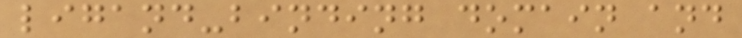ligand-binding domain and
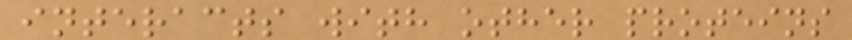interacts with other proteins
